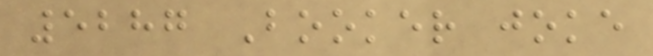5287 Booker joke
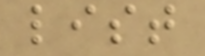list
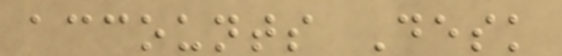accounts Desk
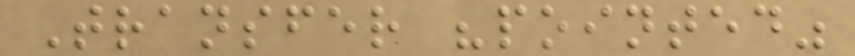Transfer "pointed"
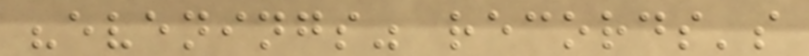"evenings" records's
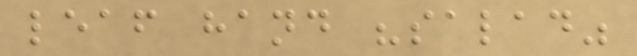leaf hand "salad"
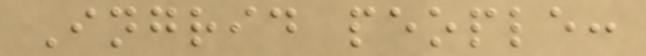Ingrid people:
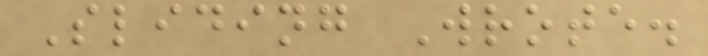Sliding Wrote.
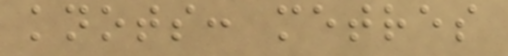knots: metres
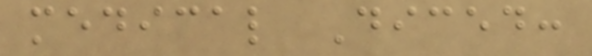medical Diced:
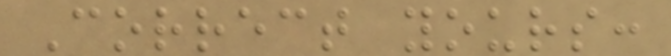Correct yours:
